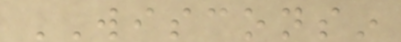WISCONSIN
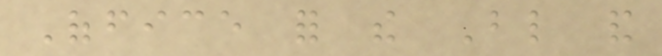Office for the Blind and
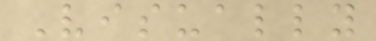Visually
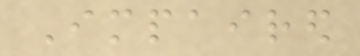Impaired
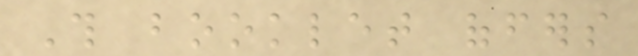This booklet offers
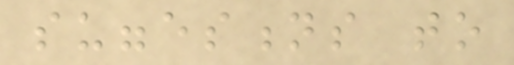suggestions to
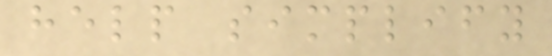help simplify
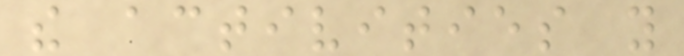the activities you
